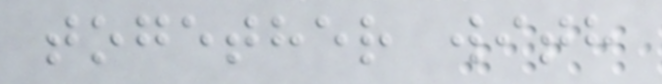together with
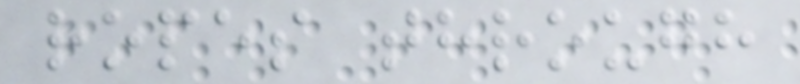ropes through
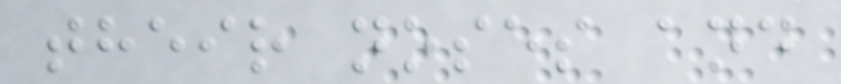their noses and
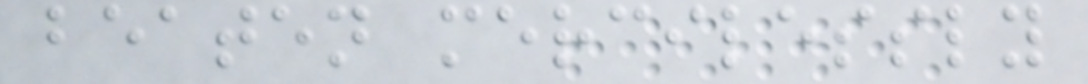beaten mercilessly
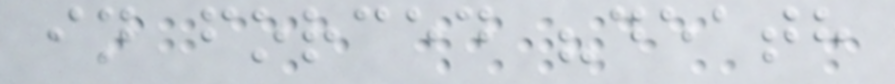in forced "death
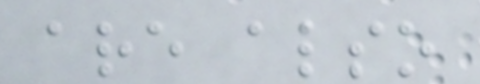are also
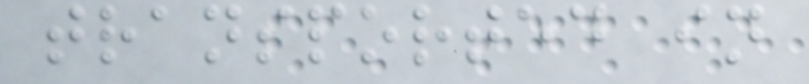transported in
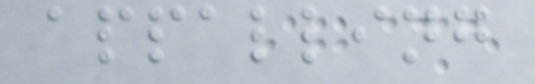appalling
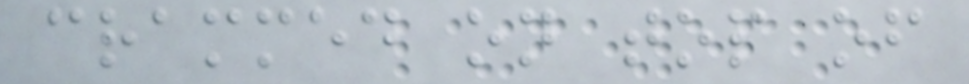crammed on top of
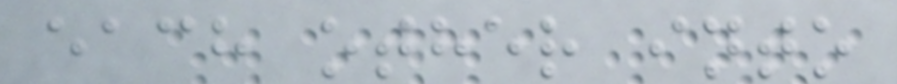each other into
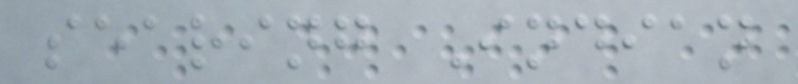searing Indian
